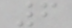6
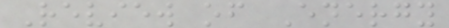Review of Energy
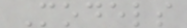Models
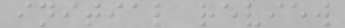initial review
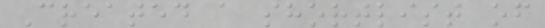Created a shortlist of
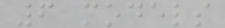6 models
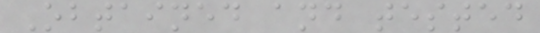Obtained and tested
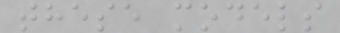these models
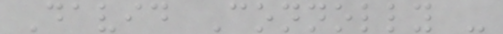David Connolly -
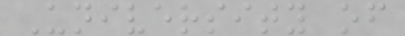University of
